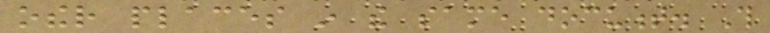other places in the same document. This
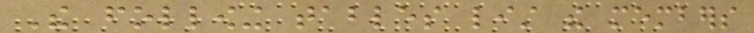The following tables list the members
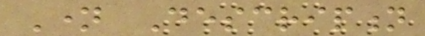Name Description
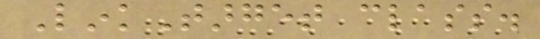LinkTarget class.
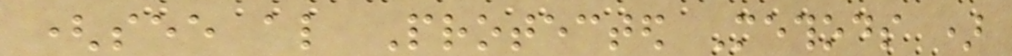(see also Protected Methods )
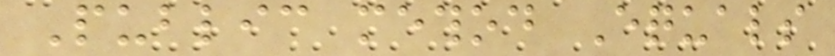Public method Equals
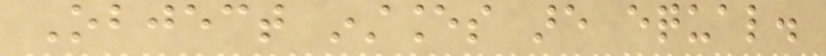Object instances are equal.
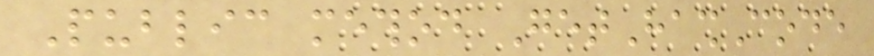Public method GetHashCode
